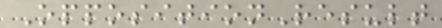OppositionResult
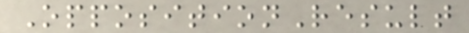OppositionResult
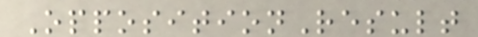OppositionResult
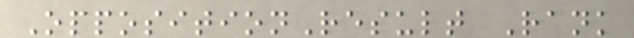OppositionResult Rank
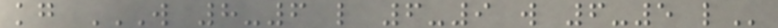kg W 8-6 L 6-9 W 6-5 L
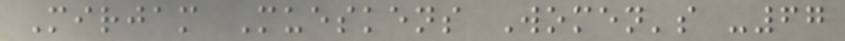Mirjam Mueskens Women's -67
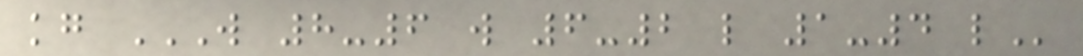kg W 8-6 W 6-2 L 1-4 L
